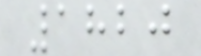1820
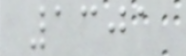1301
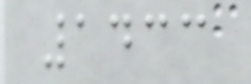1433
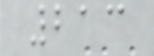213
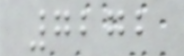7272
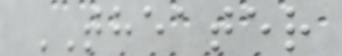THEATER
